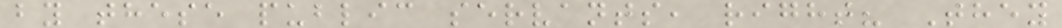by these public servants, right? They
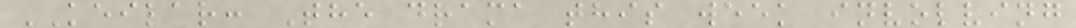KEILAR: The drama this week involving
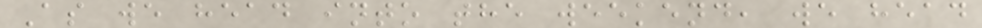As we head into the weekend, we head
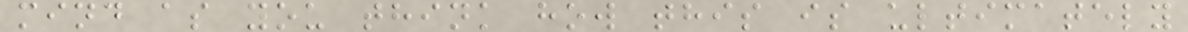mind as you think how this is ultimately
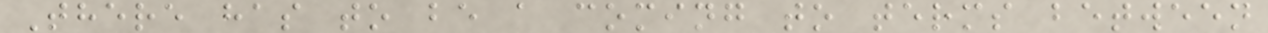There has to be a coming to terms between
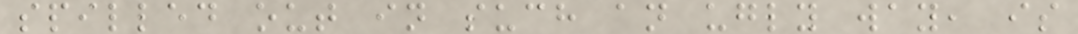spilled out in such an ugly way, is
